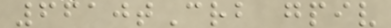6610tCrb gpiv
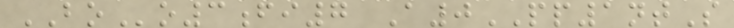BOo3fi7 A0PP1ntS
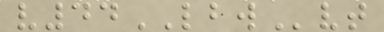v44LBWvt
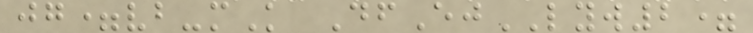jg=vb-mK DfEjLYW2=
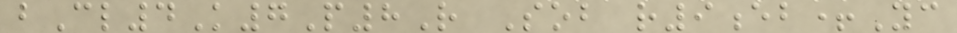bCl4K7P8R Sob r9eb+Yc
